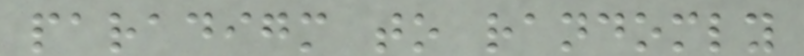paradigm to randomly
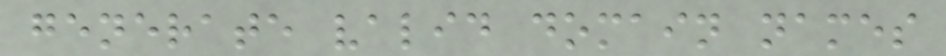generate valid domain names
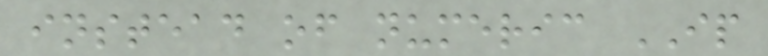instead of numeric IP
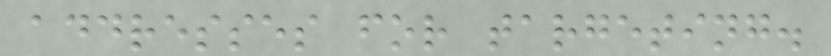addresses for targeting.
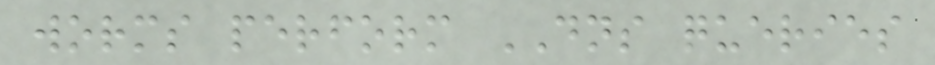worms perform DNS queries
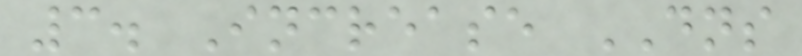3. Increase DNS
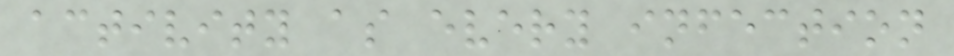activity as every infection
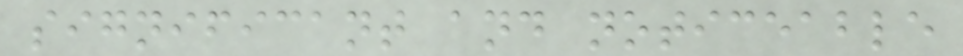significant and noticeable
